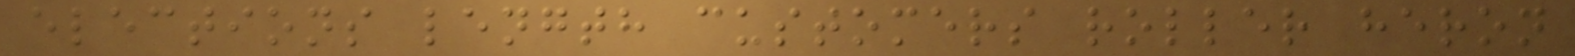elections length customers roller heron
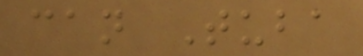can Tuba
